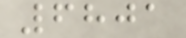6801
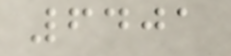6401
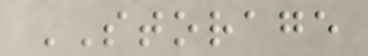STORAGE
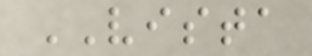VISTA
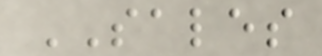SALES
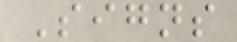Signs
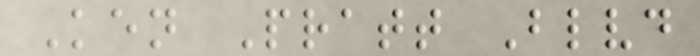Ken Pratt Blvd
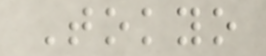Tokyo
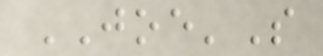JOE'S
